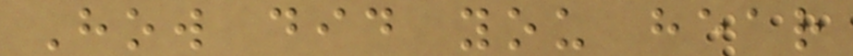How did you hear
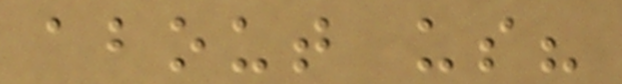about us?
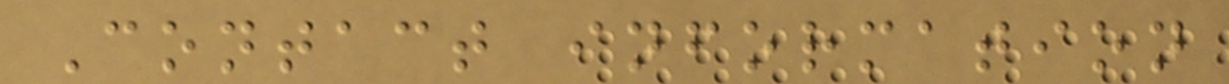Contact information
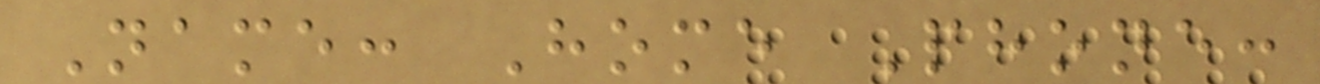Name: Home Phone:
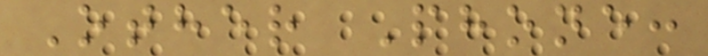Other Phone:
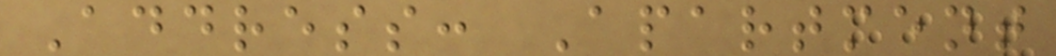Address: Apartment
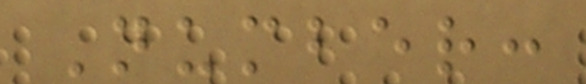Number:
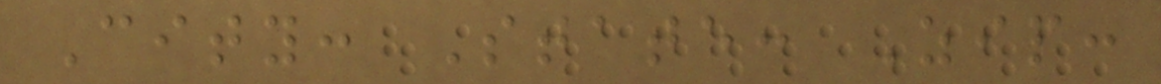City: State: Zip:
